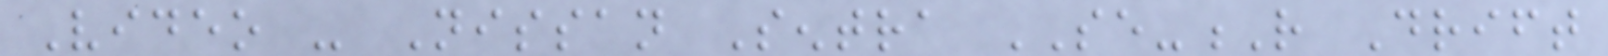Video - Nissan Sentra SE-R Drift
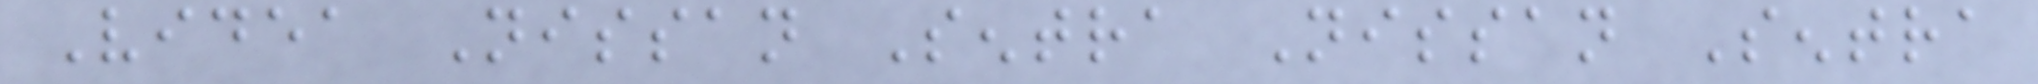Videa Nissan Sentra Nissan Sentra
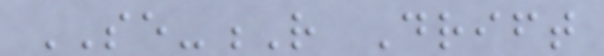SE-R Drift
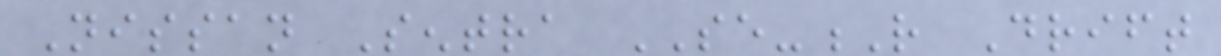Nissan Sentra SE-R Drift
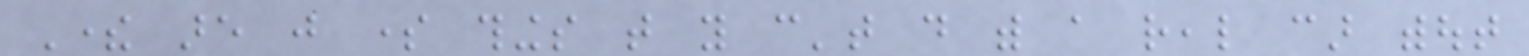There are just some things that you can't do with a real car without
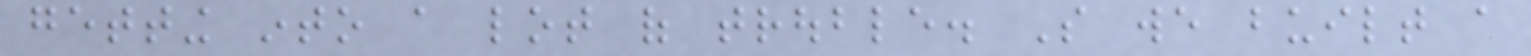getting into a lot of trouble. So we built a
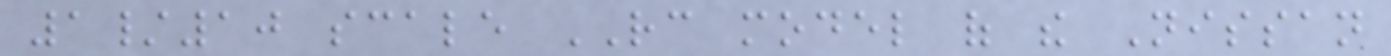1/10 scale RC model of the Nissan
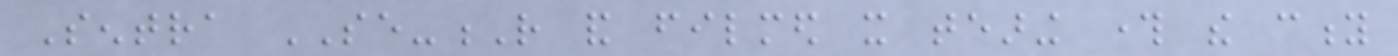Sentra SE-R and filmed it tearing through the city
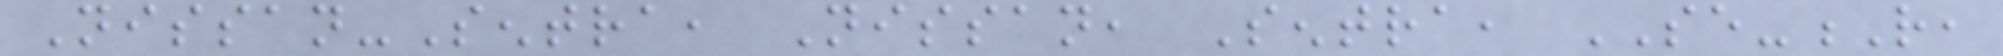Nissan-Sentra, Nissan, Sentra, SE-R,
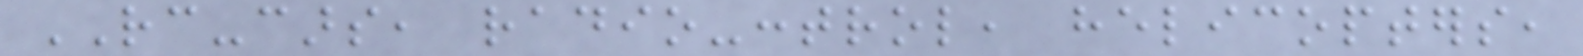RC-cars, radio-control, helicopters,
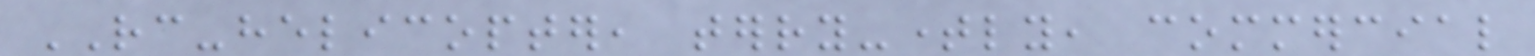RC-helicopter, terry-timely, commercial
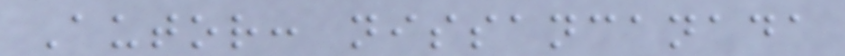Autor: nissancanada
